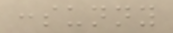:sunny
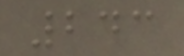243
